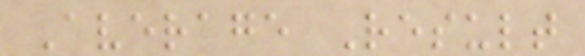Average Result
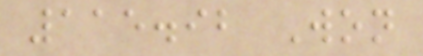115.92 Won
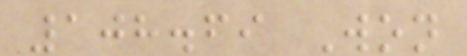108.69 Won
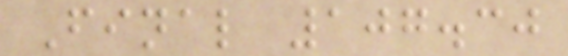Final 107.30
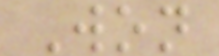Won
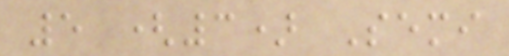5 (3) Semi
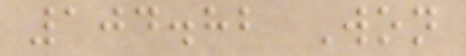104.82 Won
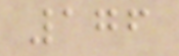176
